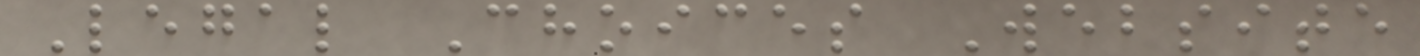Legal Choices Website
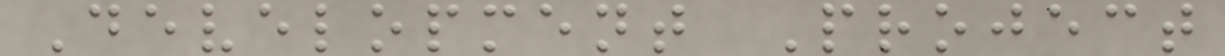Development Project
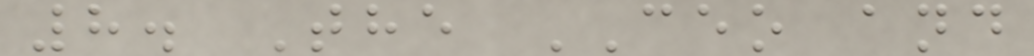8. The CEO and
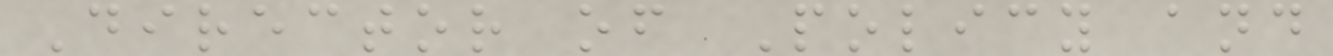Director of Policy and
